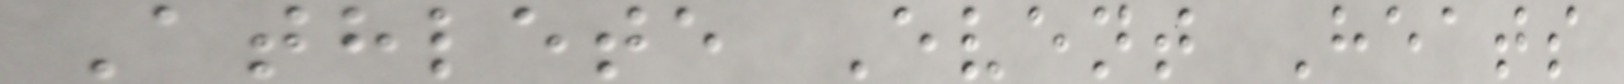Athlete Event Heats
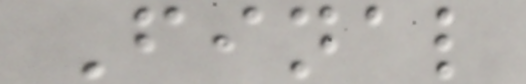Final
